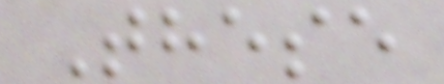These
